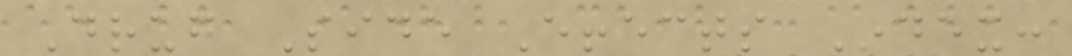Drug Side Effects Index:
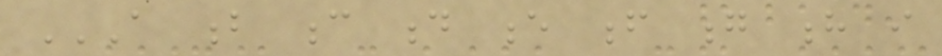A B C D E F G H I
